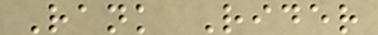Rank Rider
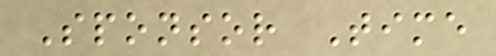Sponsor Time
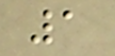1
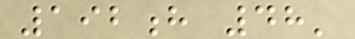192h 48'
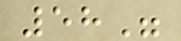58"
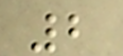2
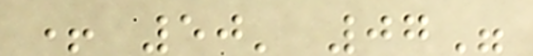+ 50' 07"
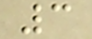3
